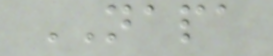NAPA
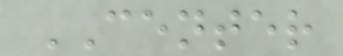CENTER
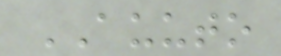AUUTO
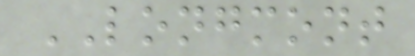LONGMONT
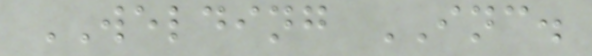WELDING INC.
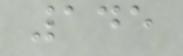145
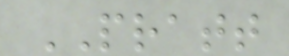PRATT
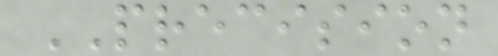PRECISION
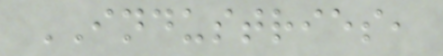INDUSTRIES,
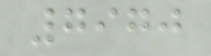7970
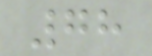78
